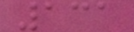131
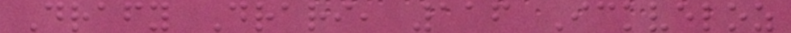Drafy Drari, 116 Ickveloz
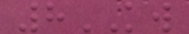8KW
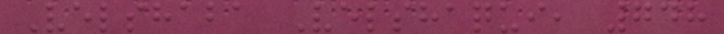Velshaba Velshaqui, 748
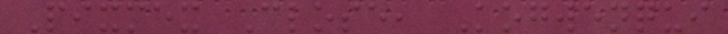Pixmex Close, Kogwenqui
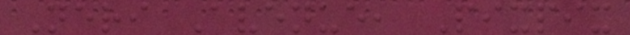Neri Avenue, Pixpix
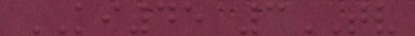KI45 3TV
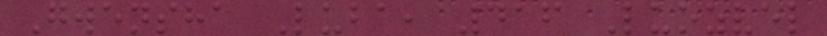Gwensha Luba, 416 Luozvel
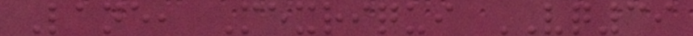Lane, Mexriqui VQ39
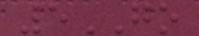5GO
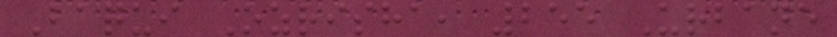Baqui Ozrisha, 255 Urbane
